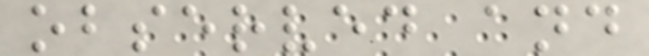observed and
